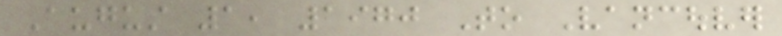August 1, 1970 To Vancouver
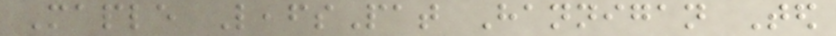Maple LeafsPat Hannigan Ted
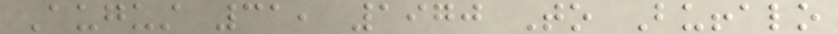August 31, 1970 To Buffalo
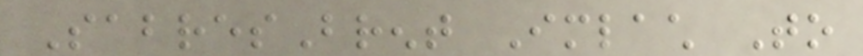SabresBrent Imlach To
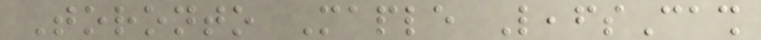Toronto Maple LeafsCash
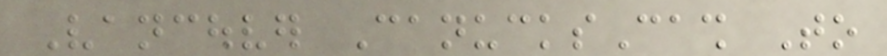Vancouver CanucksCash To
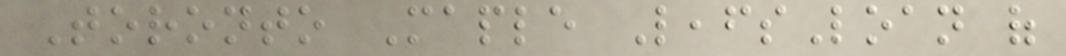Toronto Maple LeafsLoan of
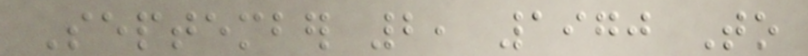September 2, 1970 To
